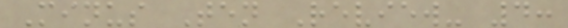Minus Ten Review- 4:
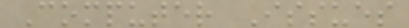Computer Issues
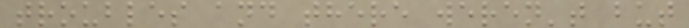troubles and there weren't but
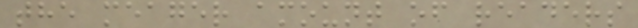the meager amount of readers
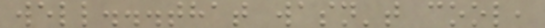well...that wasn't cool,
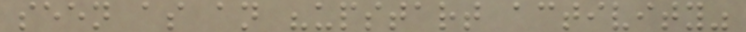seen as an "upstart activity"
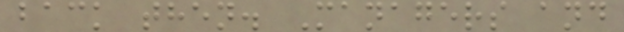back then. Managers and
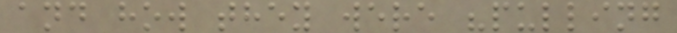and how they were "pulling
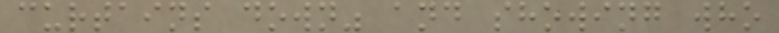curtains down" and showing who
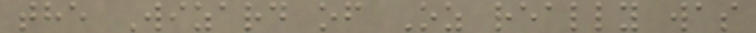the Wizard of Oz really was
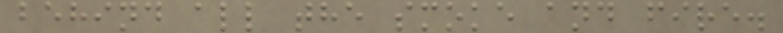behind all the smoke and fire.
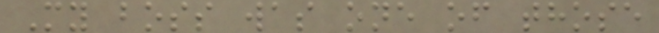My boss was one of those
